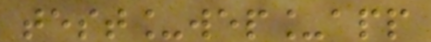test_wep_app
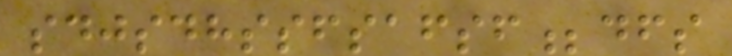sdjsdhssfsafsf;dfs
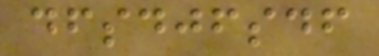dfsdjfsdf
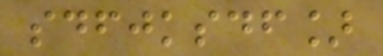sdfjksdf]
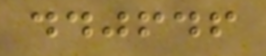ddjfdf
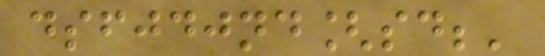dsfjdjnd[sd;'
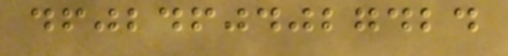dfjbdfjdjbgdbd
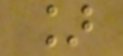]
